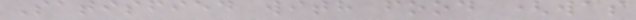Satisfied with food (was
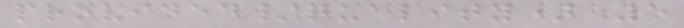provided/quality) 5
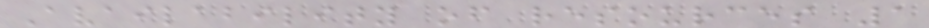Availability of resources 1
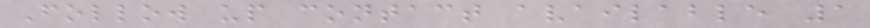Follow up contact available 1
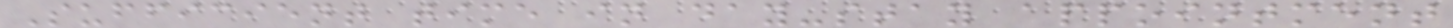Sufficient time in day-stay appointment
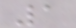1
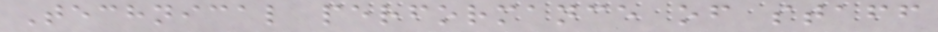Technical performance of staff
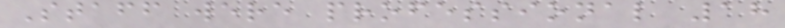Staff were professional 18
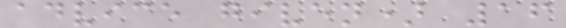advice given) 16
